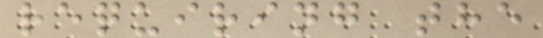requiring the
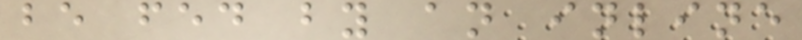be fed by an inline
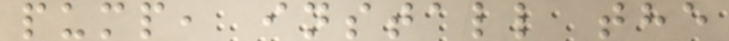pump, install the
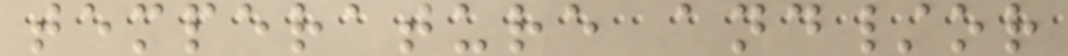temperature and/or
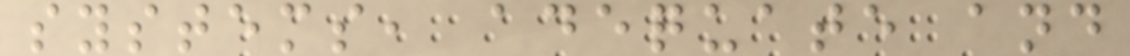systems, adequate and
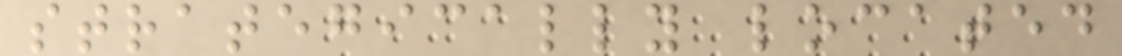strategically located
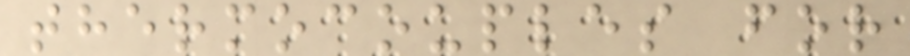thermocouples for
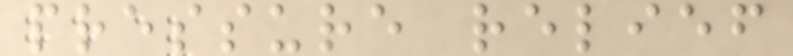pressure relief
